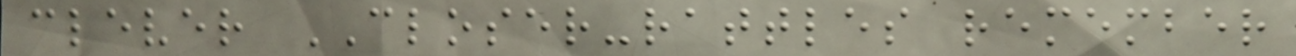clever CLOSER-rattles remember
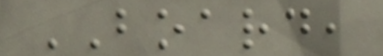BOARD,
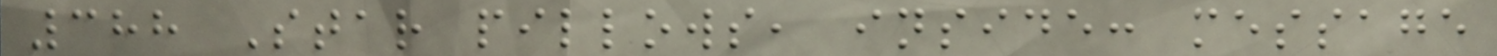388 Star pillows, inside: message
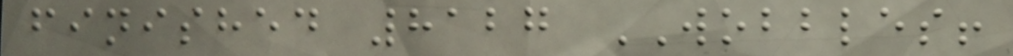finished 8127 WOBBLES!
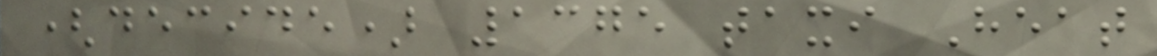(decide) 1375 taxi Heat
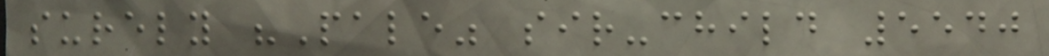surely "Pale" sir-child 5540
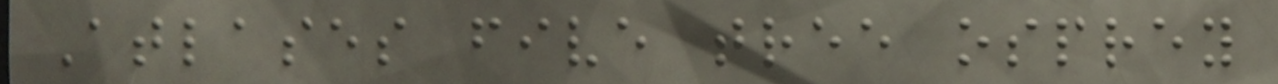Atlases five tree osprey
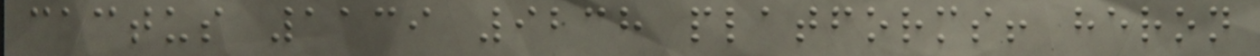cactus 1139 9238 platforms! heron
